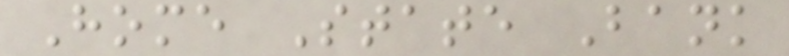Home State Bank
